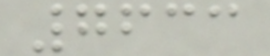7633
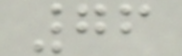76
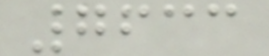7633
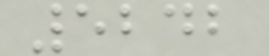5242
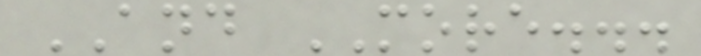AND MORE...
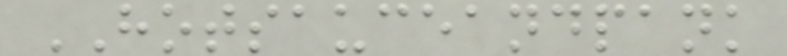HOTSAUCEANDPANK
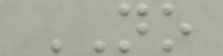NO
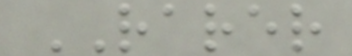RARER
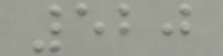520
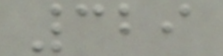329
